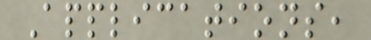Applications,
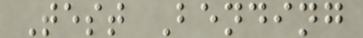Test Bending
